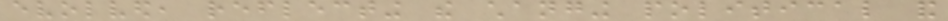evolved, reflecting the changing political and
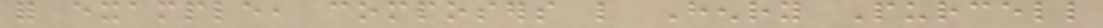for example, composers like Henry Purcell
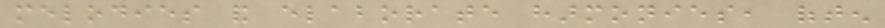melodies and elaborate harmonies, often
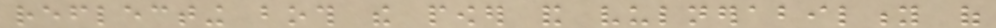reflecting both the power and vulnerability of
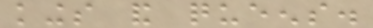kings and queens.
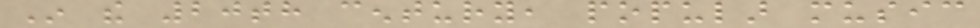In the 20th century, popular music
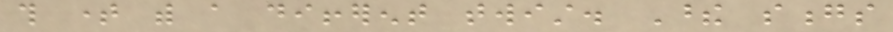this time with a different twist. These songs
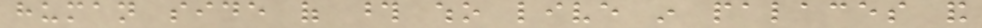human side of those who live in palaces and
